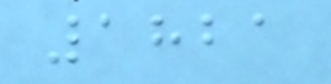1821
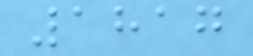1817
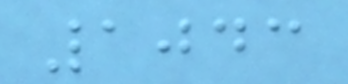1043
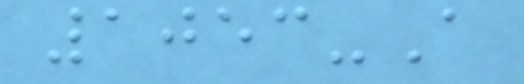1053-A
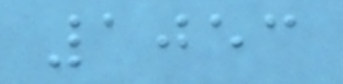1053
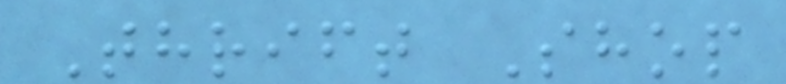Thrift Shop
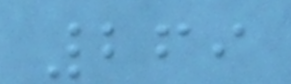269
